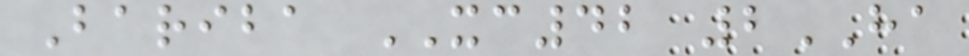Bariba XC42 2HA
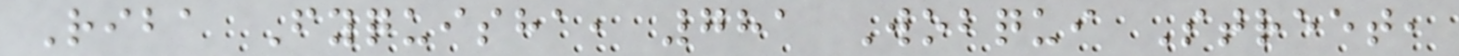Riba Fyquisha, 781 Wobqui Street,
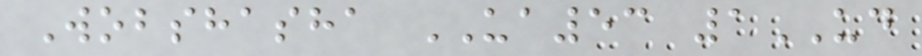Wobshasha UA53 1UD
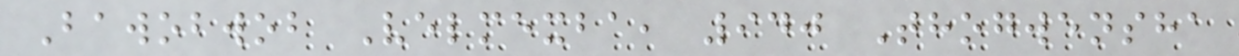Bawobwob Velmexba, 940 Thogwensha
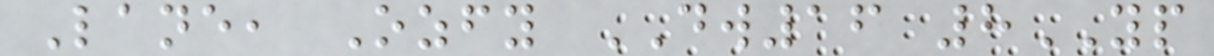Lane, Ozfy DW16 8YP
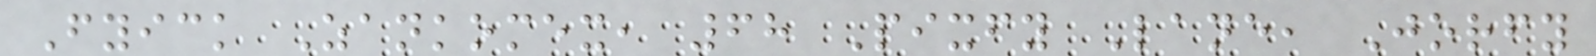Fyick Zankomex, 68 Pixfy Lane, Jorfy
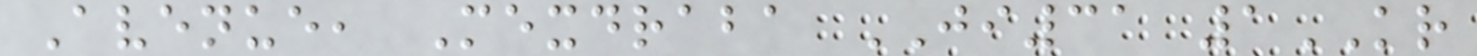Avenue, Mexdraba JI31 1KR
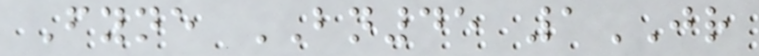Fyne BN45 1JR
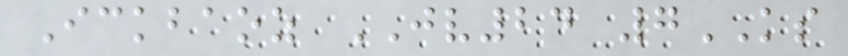Ickbaoz JV24 7KS
